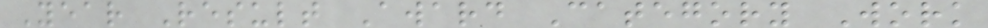Year Result Award Category Work
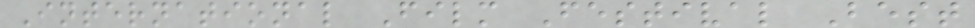International Film Festival Best
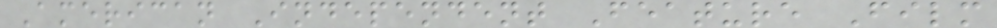American Independent Feature Film
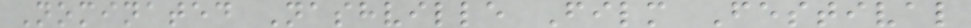Nominated Nashville Film Festival
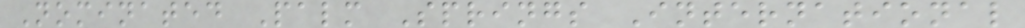Nominated Palm Springs International
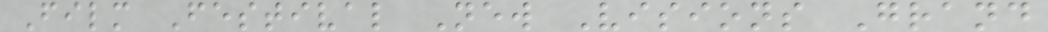Film Festival New Visions Grand
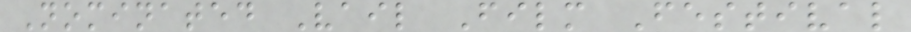Nominated Vail Film Festival
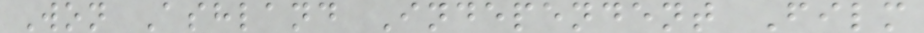Won Ashland Independent Film
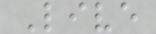Live
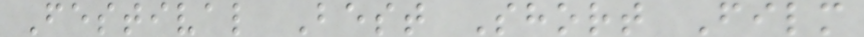Festival Best Short Film
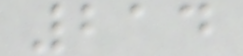214
